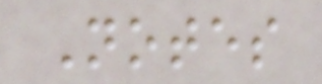Notes
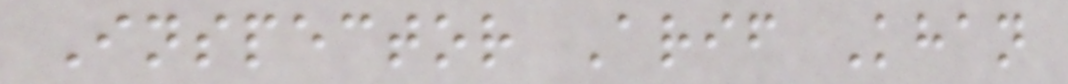Inspector Arif Khan
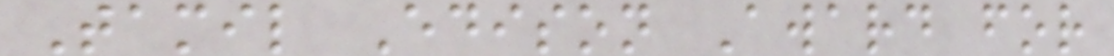Tamil Edison Award for
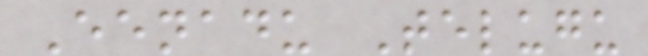Eenadu Telugu
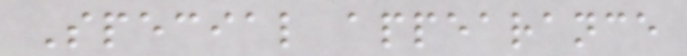Special appearance
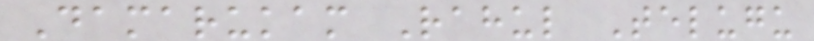Damarukam Rahul Telugu
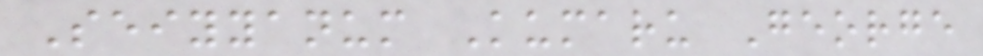Seiyyanum Kumaru George
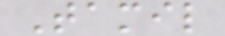Tamil
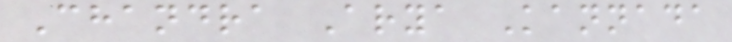Chandra Arya Kannada
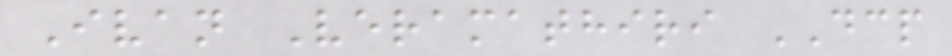Ivan Veramathiri DCP
